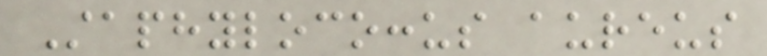Staphylococcus aureus
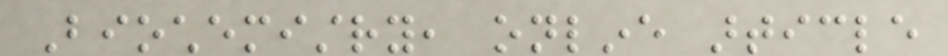Biochemistry, online article
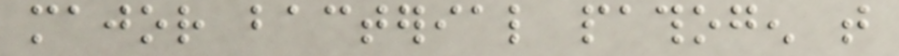major bacterial pathogen that
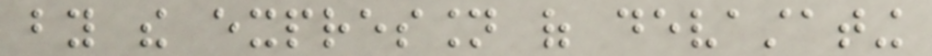by the expression of devastating
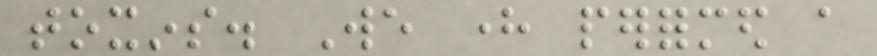toxins. We here performed a
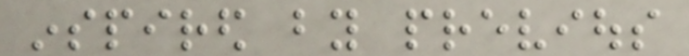inspired by previous
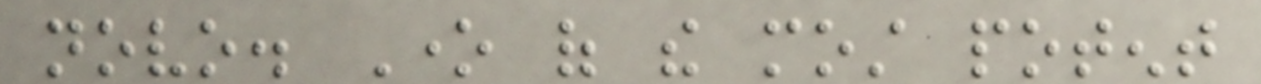novo. One of the most potent
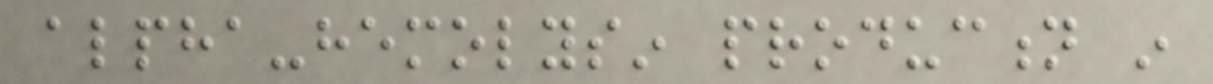alpha-hemolysin production in
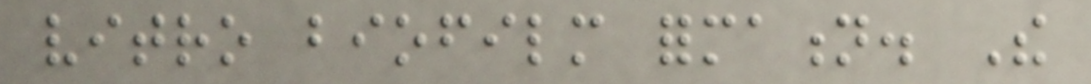vitro biofilm formation. The
